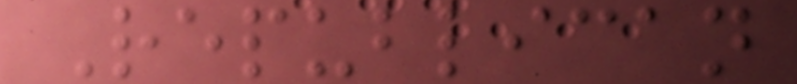Republican
